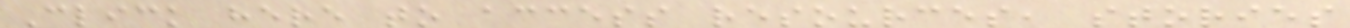Click here to access resources, stories
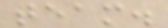team.
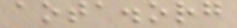aota.org
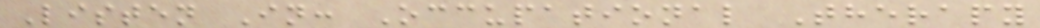Listen In: Occupational Therapy
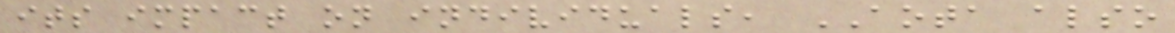its impact on individuals, AOTA also
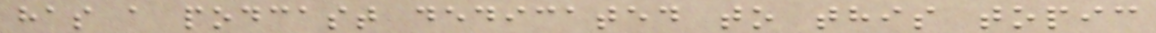has a podcast dedicated to this topic
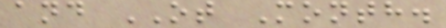and OT Month.
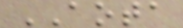AOTA
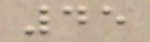45
